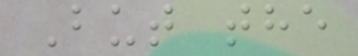But the
